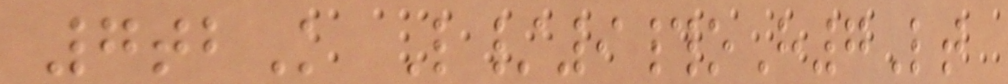7tbK L/9#oH7Lt
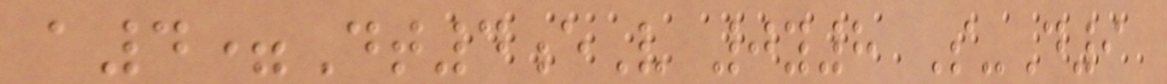a4=Dt4eV 0y8 S-D9
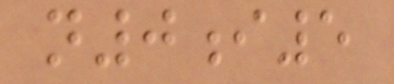n0i5
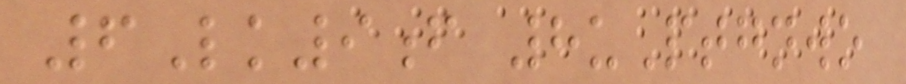6Lk9f 8uPtgnwo
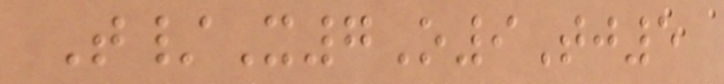T/X7O9Tj5
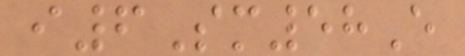i6Sm58E
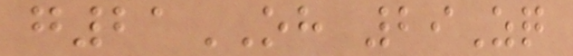g21OH 29Zq
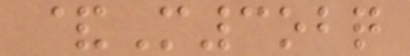&M3obq
